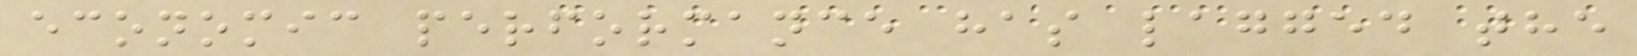economic performance has lagged the
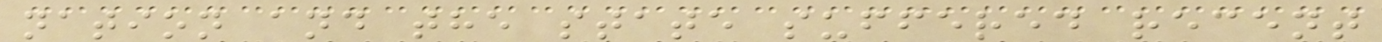nation and the state suffered recent
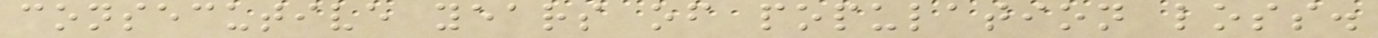consecutive years of population loss.
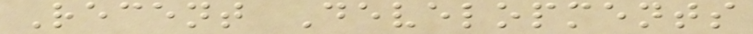Recent Developments
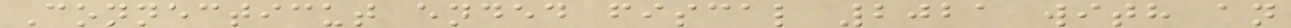Connecticut ended fiscal 2021 with an
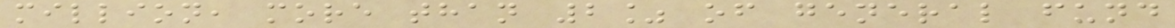million, more than 2% of general fund
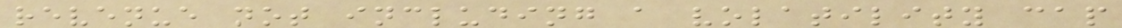revenue not including a volatility cap
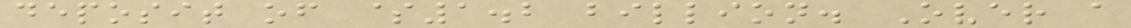deposit of $1.2 billion. Over a
